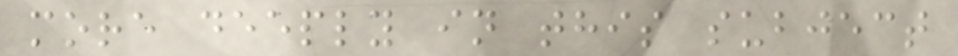more deeply in this subject
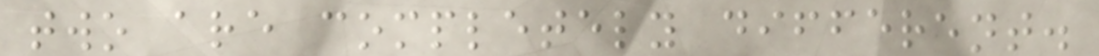two are completely different.
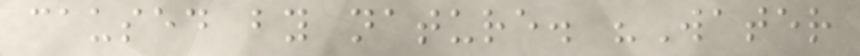caused by nature. "Water
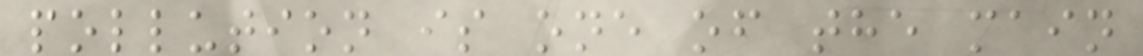pollution is one of the main
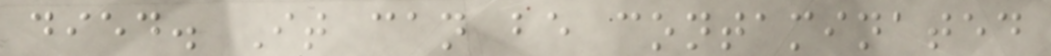died. It can be contaminated
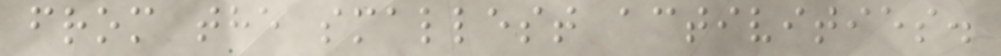from the smallest activities.
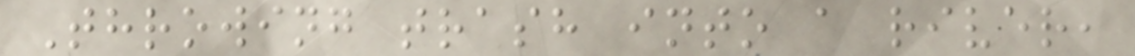Throwing trash into a river,
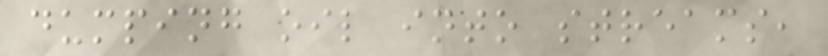dumping oil into streams,
